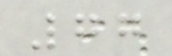77
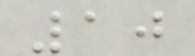10
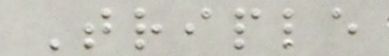Triple
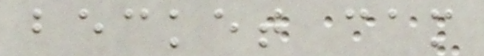becket cam
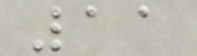11
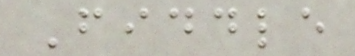Fiddle
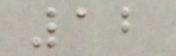12
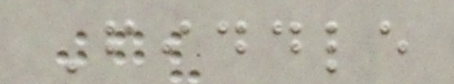Fiddle
